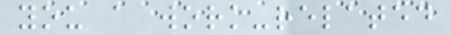you a work-related
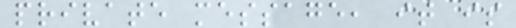private message, it is
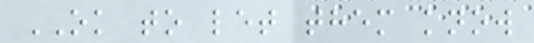OK to let them know
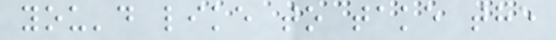you'd like to take the
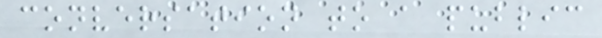conversation to a public
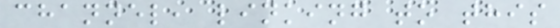channel, linking to this
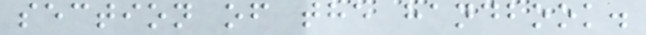section of the handbook.
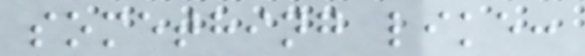something like:
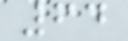64
